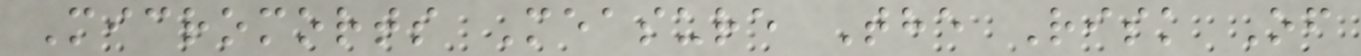Micromorts Measure The Risk Of
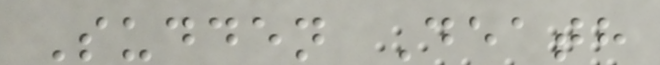Sudden Death
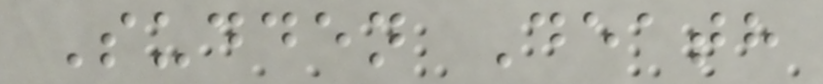Sudden Death
